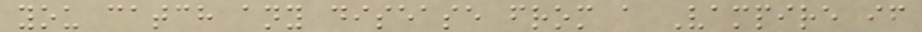you catch any disease from a Vampire if
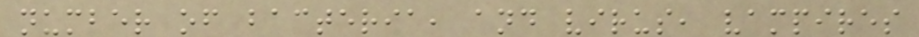number of bacteria, and virus, vampires
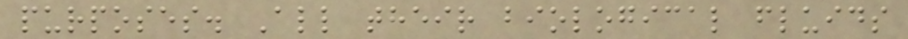purposes. All their biological fluids
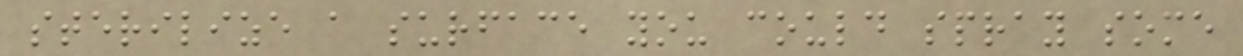sterilize a surface you could spray some
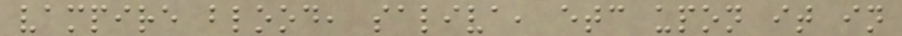vampire blood, saliva, etc upon it in
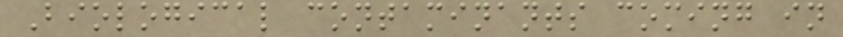Biological contaminants coming in
